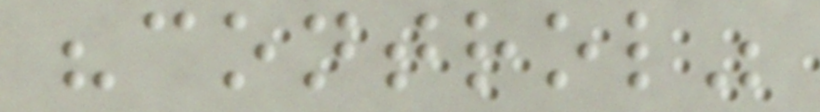"control"
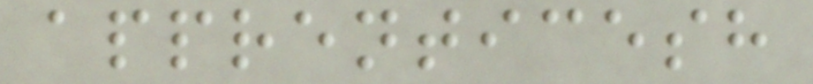apprenticesh
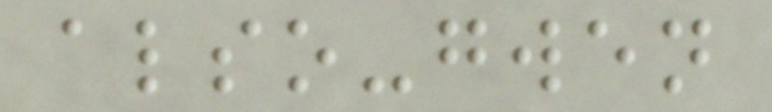also-gwen
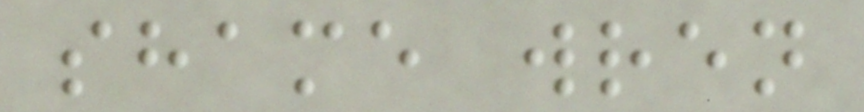shame wren
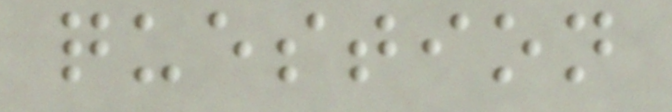question
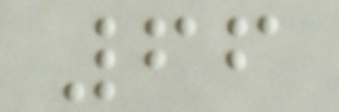66
